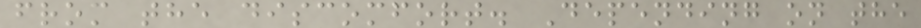from the discomfort. Depending on the
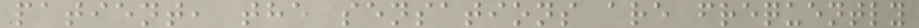patient, the sensations are frequently
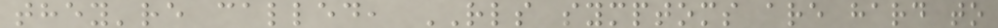they're called, RLS symptoms are hard to
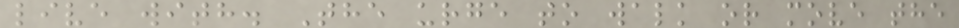live with. The urge to walk or move the
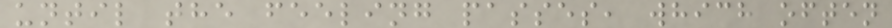until the feeling passes, which often
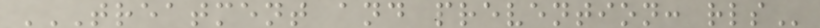TREATMENT AND PREVENTION: RLS
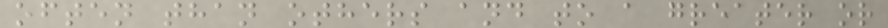often than others and to a greater or
